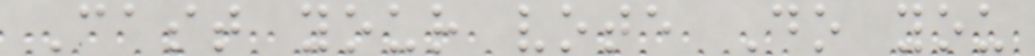Cast your vote Do you
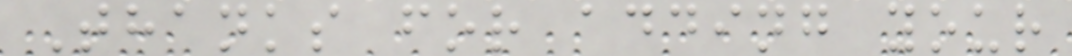Thanks for adding your
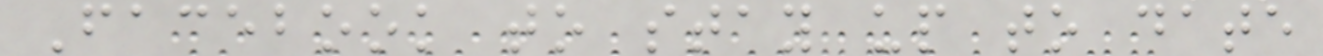Facebook to stay up to date
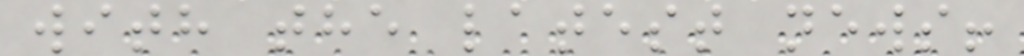with the latest news!
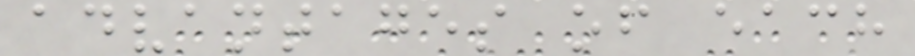advantages of each
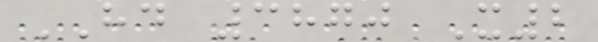HD 3870 X2
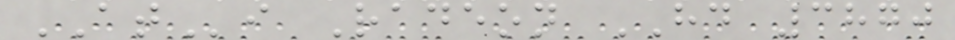ATi Radeon HD 3870
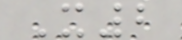X2
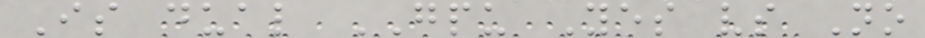Is dual GPU Yes vs No
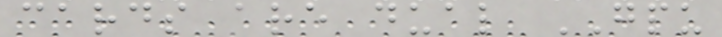cards are dual GPU
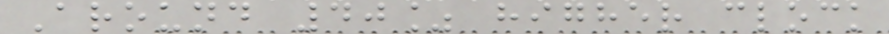Around 40% higher clock
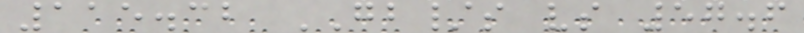115.32 GB/s vs 57.6
